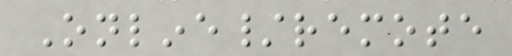Online/remote
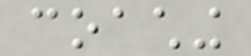coaching
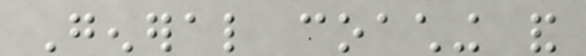General coaching and
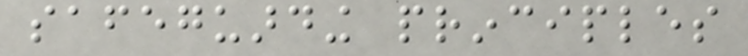safeguarding principles
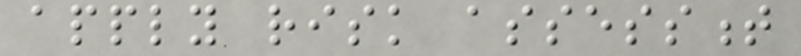apply risk assessment
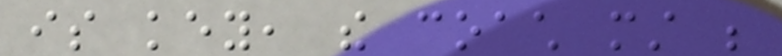is key, the coach must be
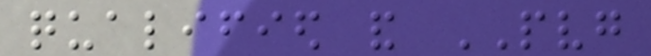qualified and PVG
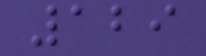129
